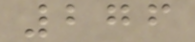276
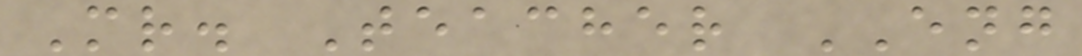Mr. Teacher ENG
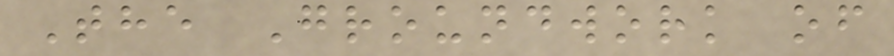The Groundwork of
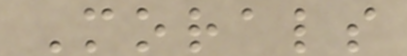Morals
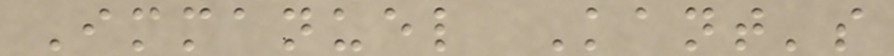Immanuel Kant's
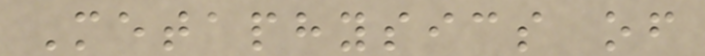Metaphysics of
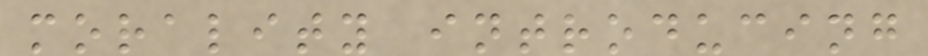morality introducing
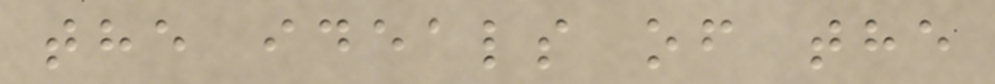the ideals of the
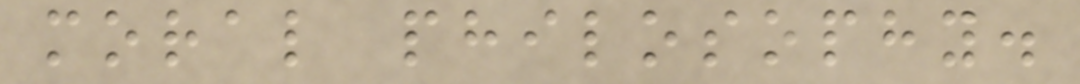moral philosophy.
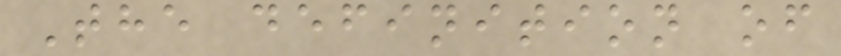The definition of
